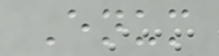Enum
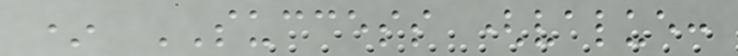* SUCCESS (value:
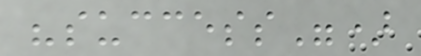"success")
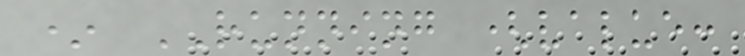* RUNNING (value:
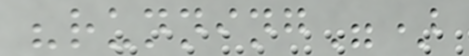"running")
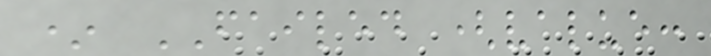* FAILED (value:
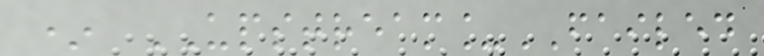* UPSTREAM_FAILED
